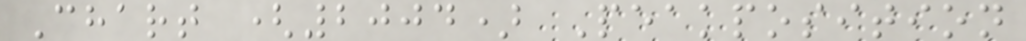Chart (2004) Peakposition
